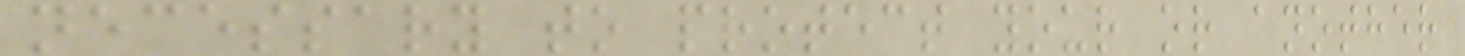necessary to protect your or another
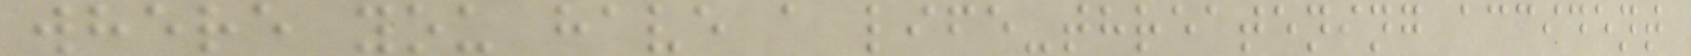where you have a life-threatening accident
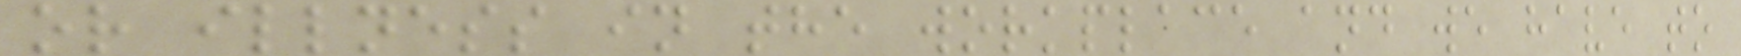or illness in the workplace and we have to
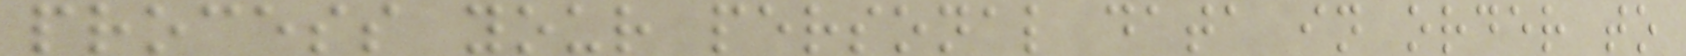process your personal data in order to
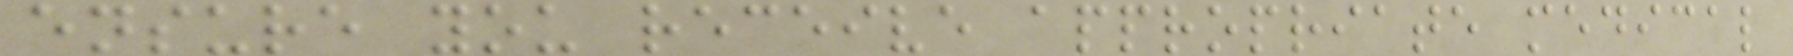ensure you receive appropriate medical
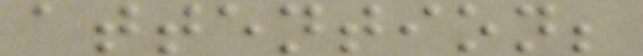attention;
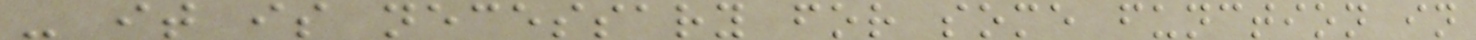- it is necessary for some function in
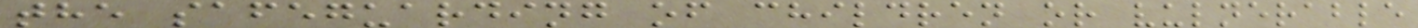the safeguarding of children or vulnerable
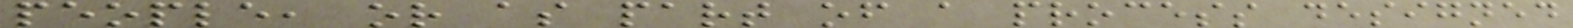people, or as part of a process designed
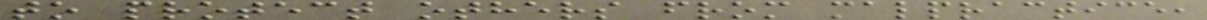to protect others from malpractice,
